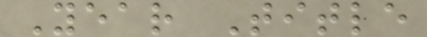Year Title
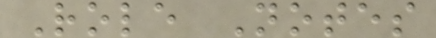Role Notes
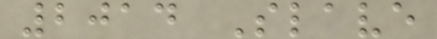2014 Slave
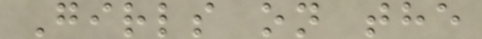Girls on the
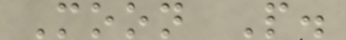Moon P.
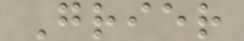Grier
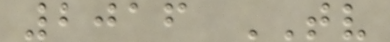2016 TV
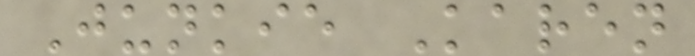Junkie Karen
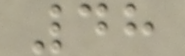48
